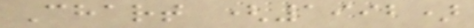Chart (1992)
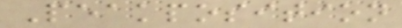Peakposition
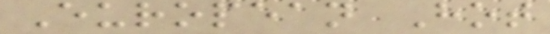European Hot
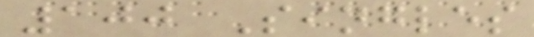100 Singles
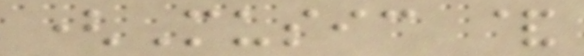(Music &
